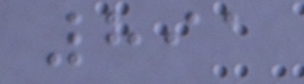891
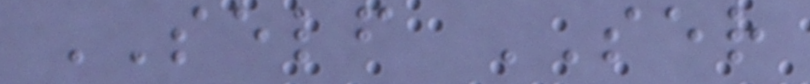SELF SER
